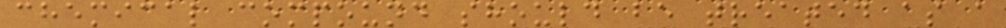chemical compound should be treated as a
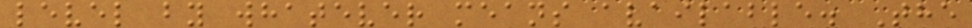level by whatever means available. The
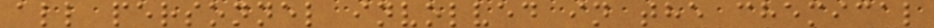all personnel involved in the chemical
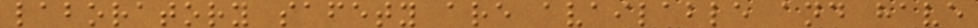laboratory safety are available and have
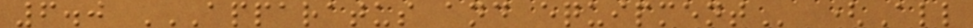6.0 APPARATUS AND EQUIPMENT (All
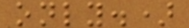only.)
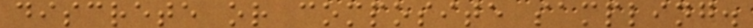discrete or composite sampling.
